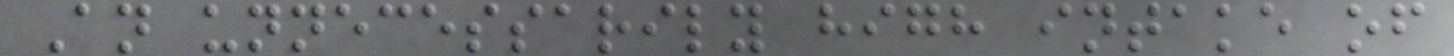An unnecessarily high intake of
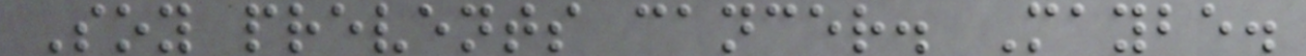Soy prevents cancer. Maybe.
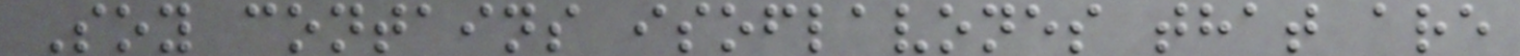Soy contains isoflavones that are
